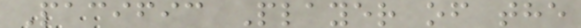Pacific Player of the
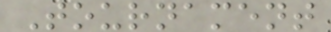Tournament
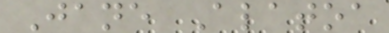Jane Alatoa
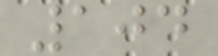104
